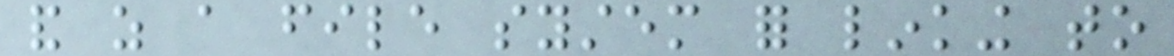and as a file system for linking to
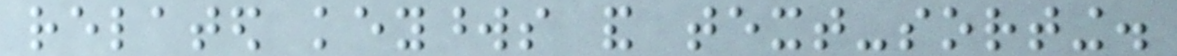related keywords and text-sorting.
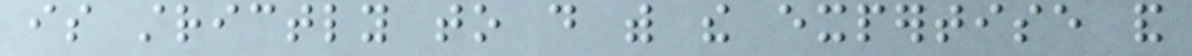is strictly to do with the expertise and
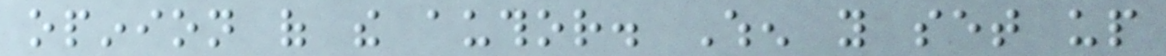opinion of the author. When you set up
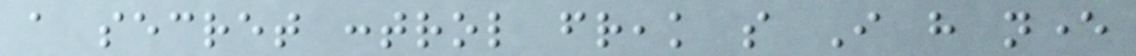a secret control freak so I have never
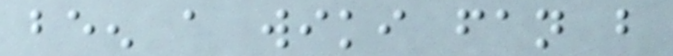been a wiki fan but
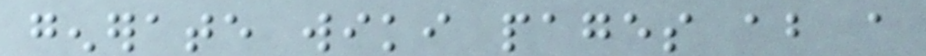generate wiki pages about a
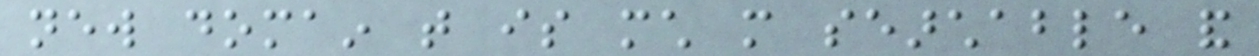new domain that is much more searchable and
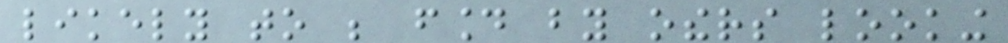likely to be found by others looking
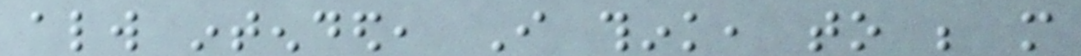always intended, I think, to be more
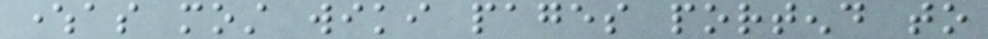whereas most wiki pages portend to
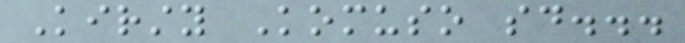Kirsty Komuso said...
